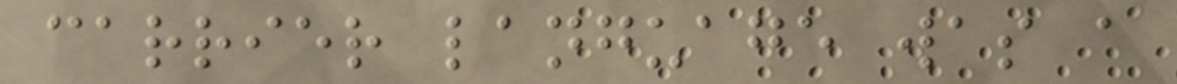carrier language was a
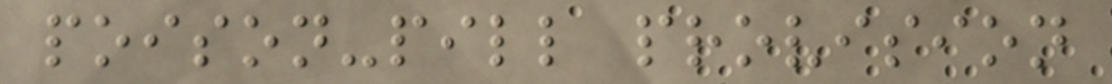poison-pill provision
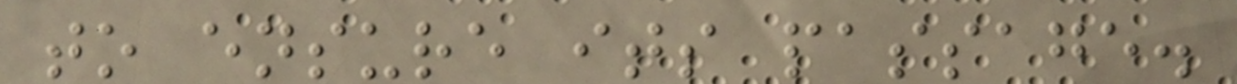to ensure its passage.
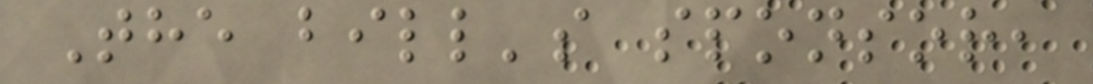The bill's sponsor,
